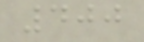400
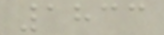1833
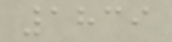1839
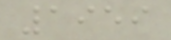1959
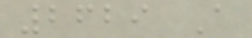2629 A
